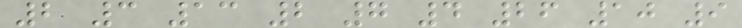2 3 13 2 7 4 26 10 9
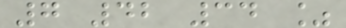7 42 34 %
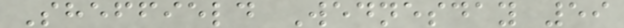Sheffield Wednesday 59
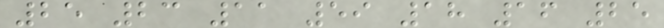25 23 11 59 18 16 25
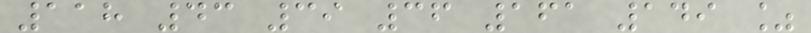118 43 39 36 161 149 %
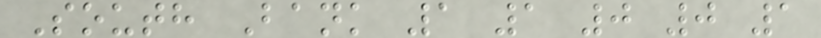South Bank 1 1 0 0 1
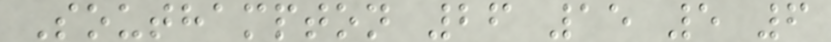Southampton 26 15 5 6
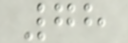78
